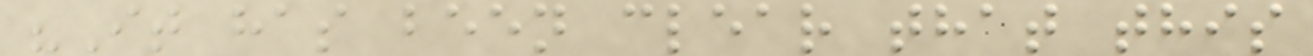"It has been clear that this
